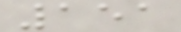151
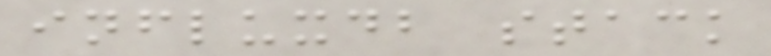influxdb stack
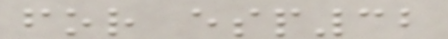for esp32
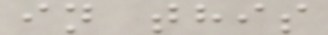in this
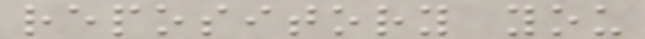repository you
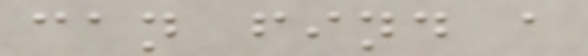can find a
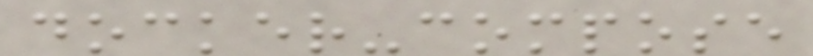docker-compose
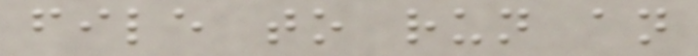file to run an
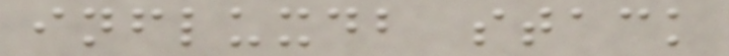influxdb stack
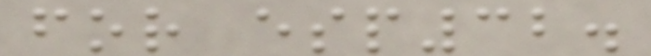for esp32.
